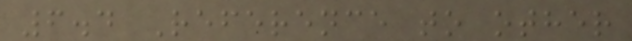6.4 Reference to other
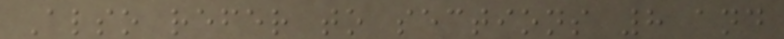Also refer to sections 8 and
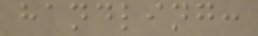handling:
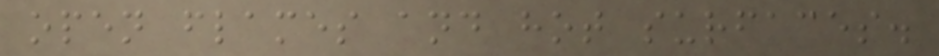open flames and hot surfaces.
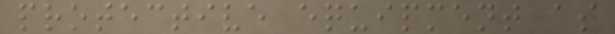protective equipment as
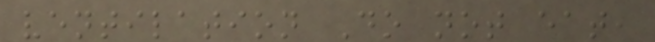ventilation Do not eat,
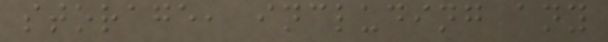storage, including any
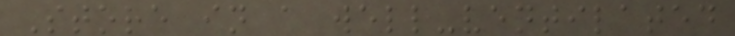Store in a well-ventilated
